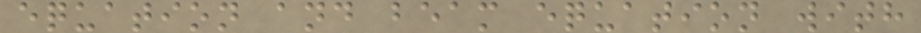equation and beam equation with
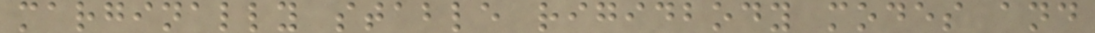marginally stable rigidbody modes and
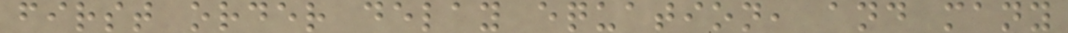first order delay equation, and many
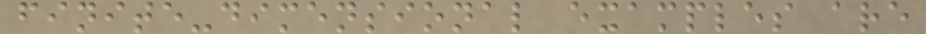finite-dimensional examples are
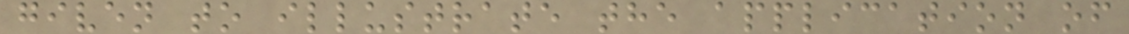given to illustrate the application of
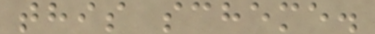this scheme.
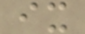ix
